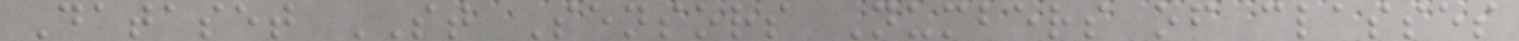Dataset ST Sensors Numbers of classes
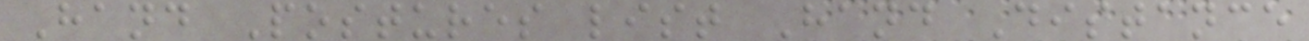Hand Postures list Hand Distance
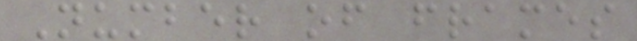Number of frames
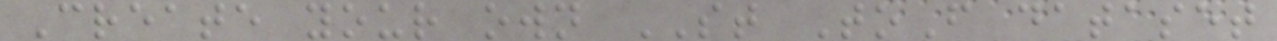Create your own ST ToF dataset
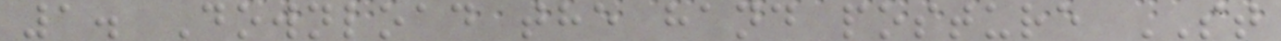1. Download the hand posture ST
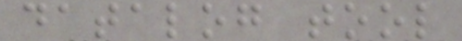datalog tool
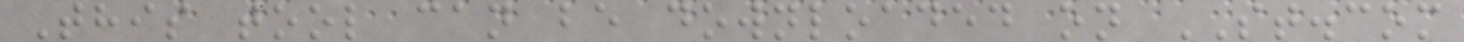This tool can be downloaded on ST.com
